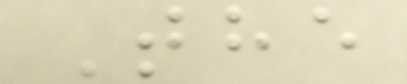The
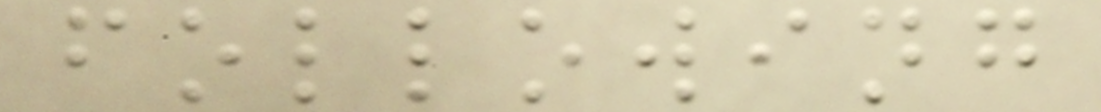following
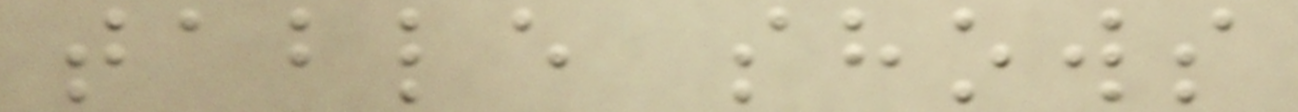table shows
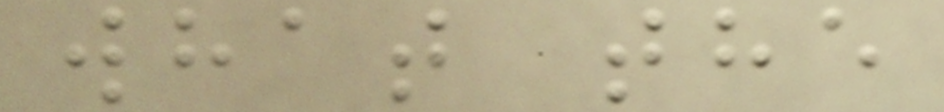what the
